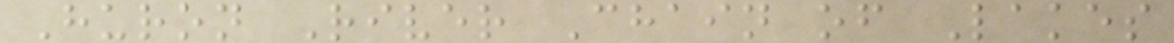Huron River Chain of Lakes
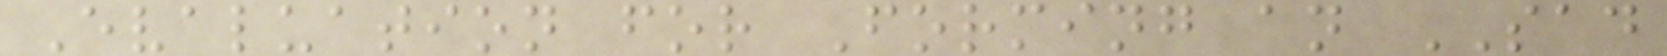Evaluation for Forming an SAD
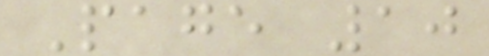Page 10
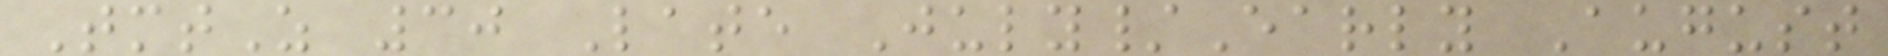TmtZ 30 Late July/Early August
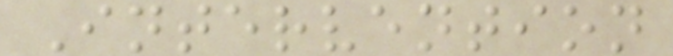Intervention
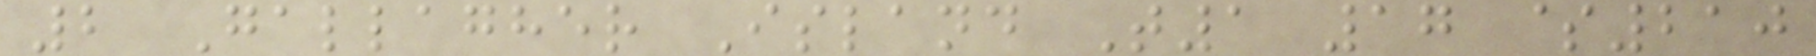2 Gallagher Island T1 17 $210
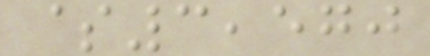$3,570
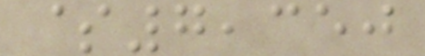$7,350
